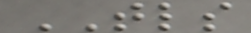TLS
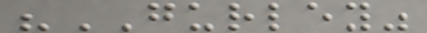"GURLEY"
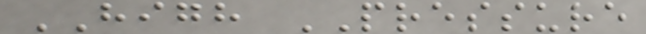HIGH PRESSURE
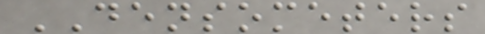DENSOMETERS
